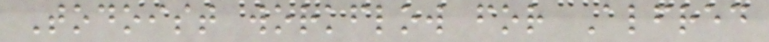Todoist workflow for Alfred
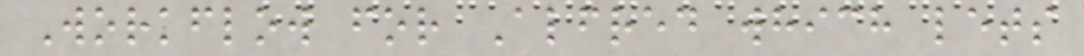Workflow for Alfred which lets
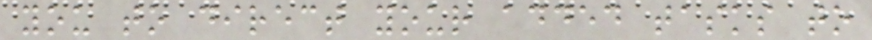you to direct your added tasks to
